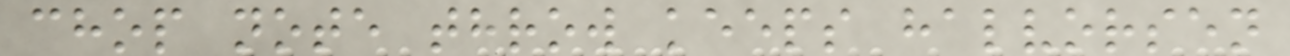chop note throw keeps halvorsen
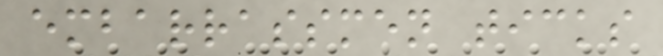embarrassmen ticks
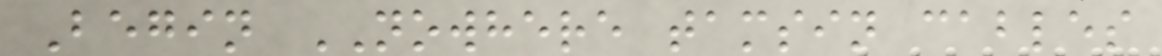Begin NOWHERE tamsin cables
